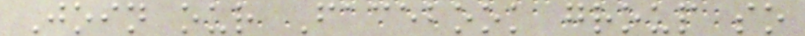Join our Facebook group so
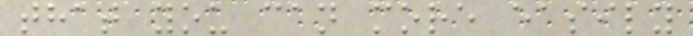that you can more easily
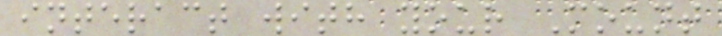interact with your Mount
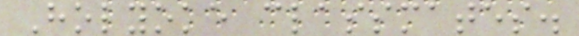Holyoke classmates.
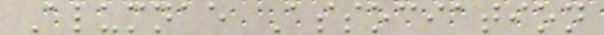Alumnae Association
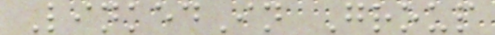LinkedIn Group
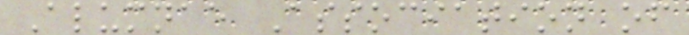Alumnae Association of
